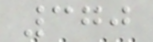370
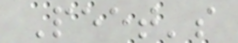Peet's
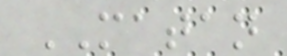MATAN
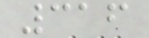316
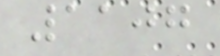1107
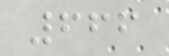666
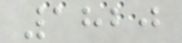1820
